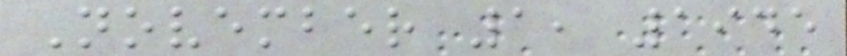November 1, 1945
